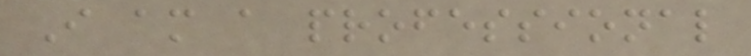I am a professional
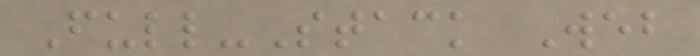Full-Stack Web
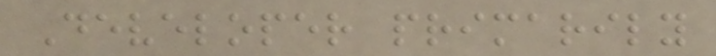Developer primarily
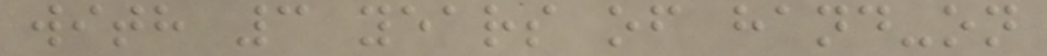with 3 years of hand-on
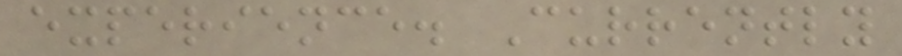experience. Currently
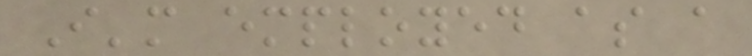I'm employed as a
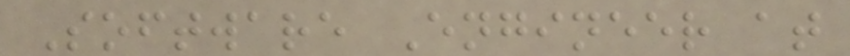Software Engineer at
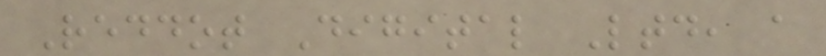Reddot Digital Ltd, a
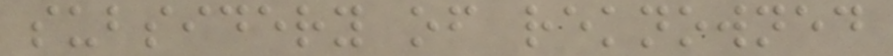subsidery of reknowned
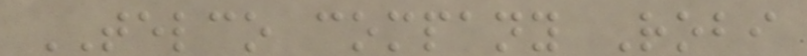TELCO company Robi
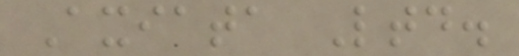Axiata Ltd.
